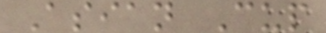Asian Cup
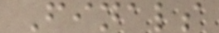Finals
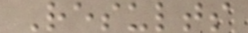Results
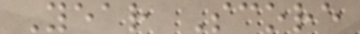Year Score
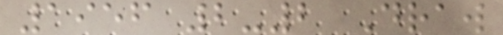1956 2-2 Draw
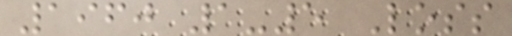1960 1-5 Loss
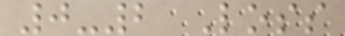0-2 Loss
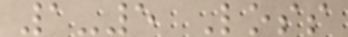1-5 Loss
